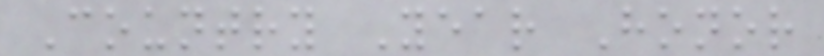Country Year Honor
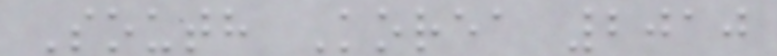South Korea 2010
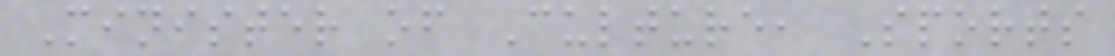Minister of Culture, Sports
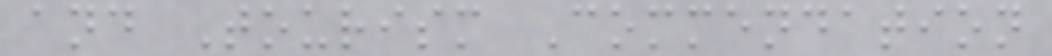and Tourism Commendation
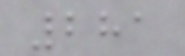281
